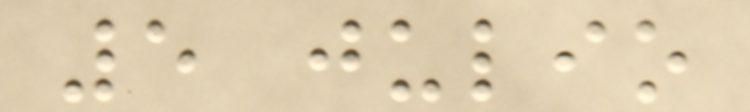5 julio
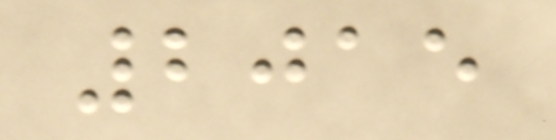2015
